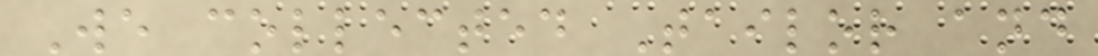We collected Tailor and
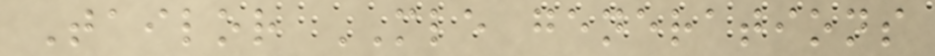Tailor MLE generations
